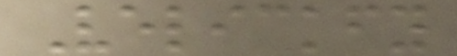Velickfy
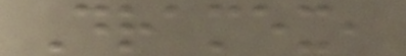Dramex,
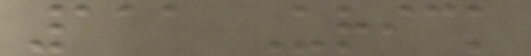111 Urick
